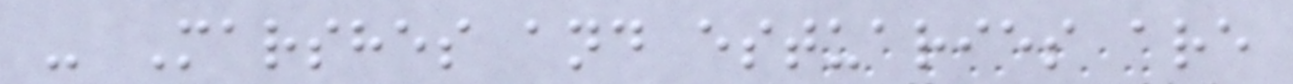- Marshes and estuaries are
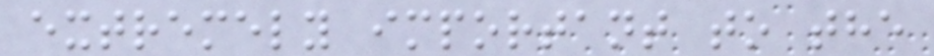extremely important to the
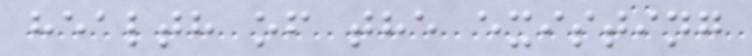health of the existing
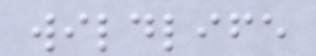wildlife
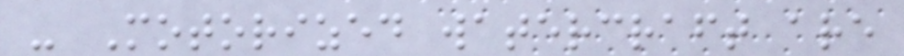- Motorized watercraft are
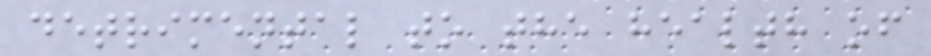detrimental to the health of
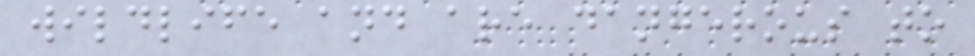wildlife and are dangerous to
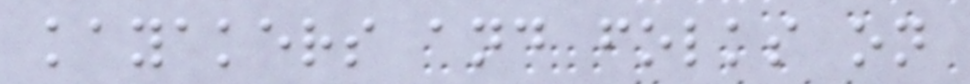kayakers and folks on
